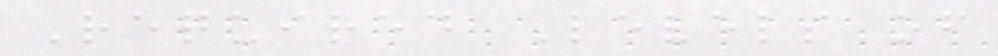Required Levels of
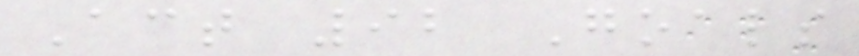Act 92 Goals
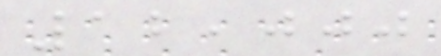12,000
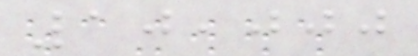10,000
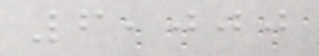6,000
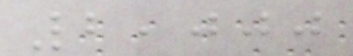2,000
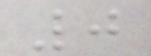0
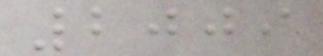2009
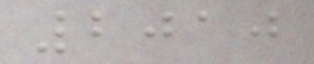2010
